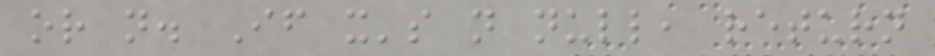or not. If it's not null, return
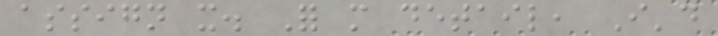assign it. For more detail, I'd
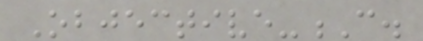Objective-C.
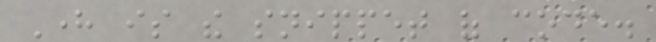Here is the snippet of code.
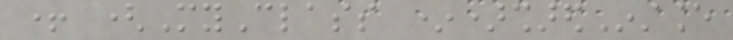+ (MyClass *)sharedInstance
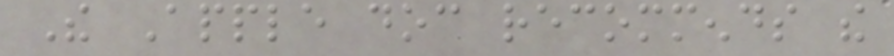The Apple doc recommends the
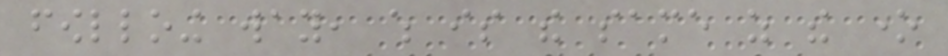fowlloing way, which is the same as the one
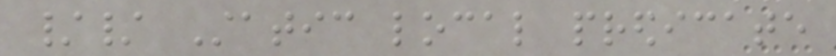// Static local predicate
